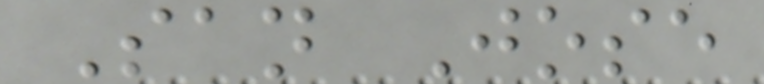San Jose
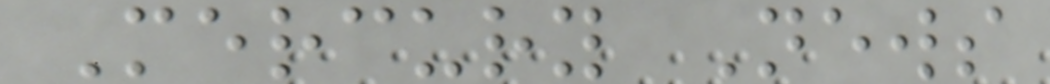Mercury News
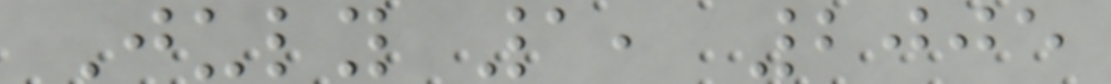July 1, 2005
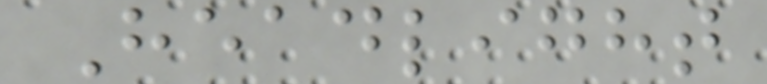Headlight
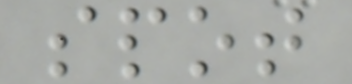spot
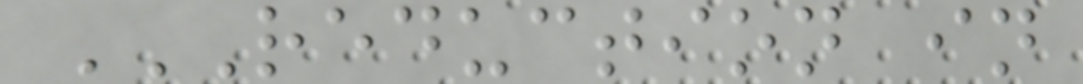REDUCTION IN
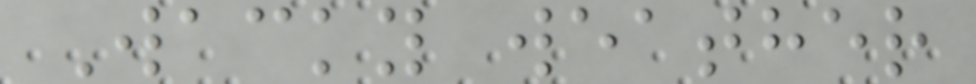Wacky weather
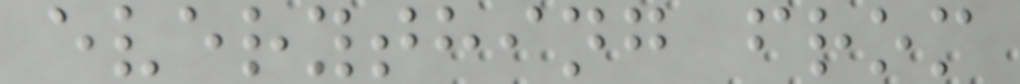everything from
